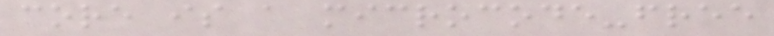core is a microcode-free
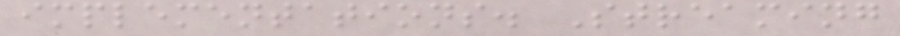implementations. Streaming
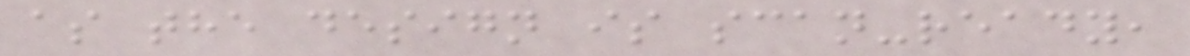as the design is scan-ready,
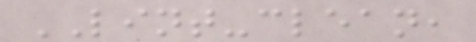LINT-clean,
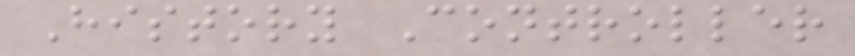History Controller
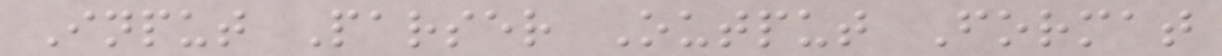Input Parser Output Format
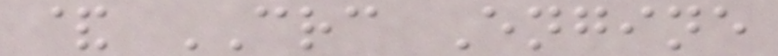& CRC Engine
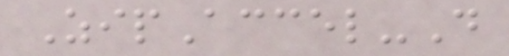ZipAccel-D
